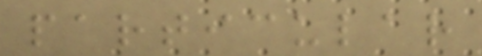particular
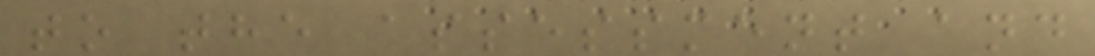to the assessment and
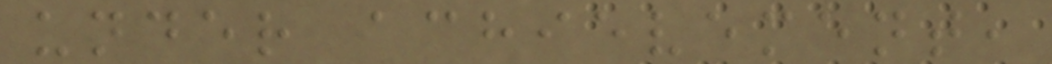under achievement,
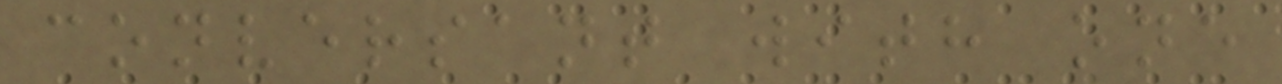conversant with one
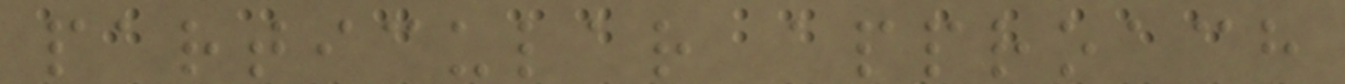particular approach
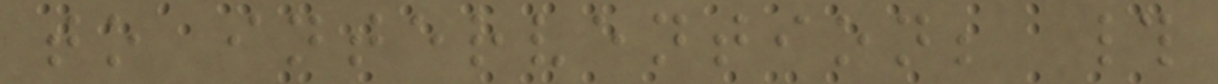to intervention; #
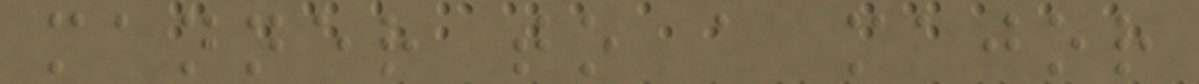manner to a major
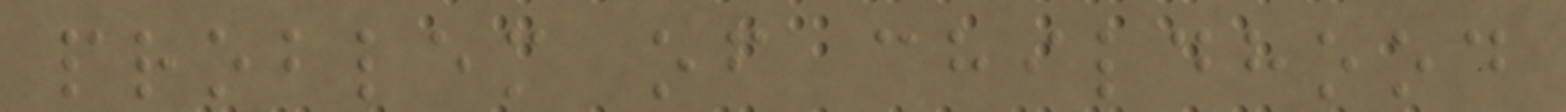problem of childhood
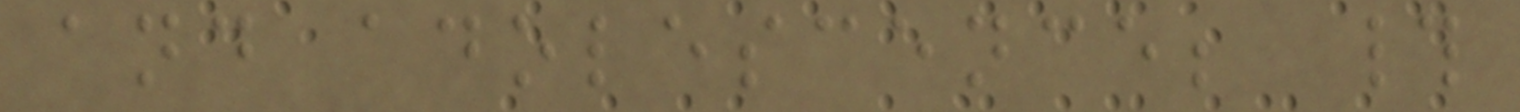and adolescence; #
